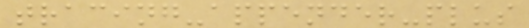tracing-appender-plus
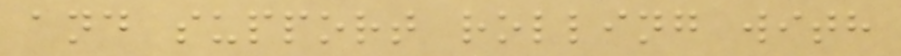and support rolling with
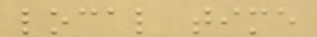local time
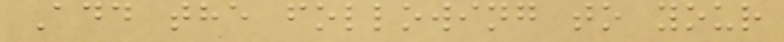Add the following to your
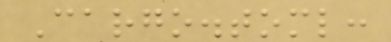Cargo.toml:
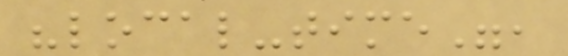"local-time",
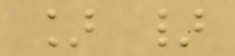] }
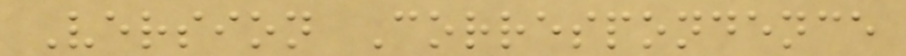Version Correspondence
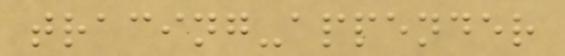tracing-appender
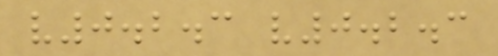v0.2.3 v0.2.3
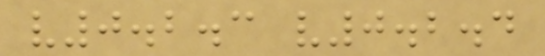v0.2.3 v0.2.4
